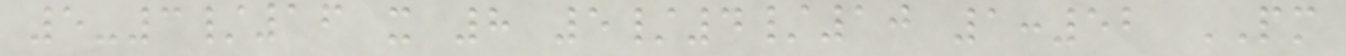5-3/16 x 8 5/4/10 1:52 PM
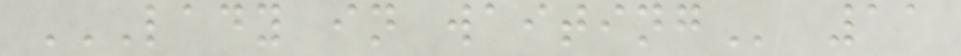LADY IN WAITING 11
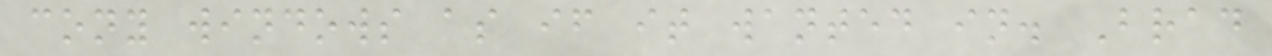cony windows as if it wanted in. Brad
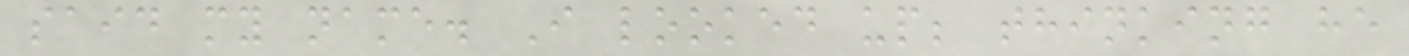said my name. I looked up; thinking he
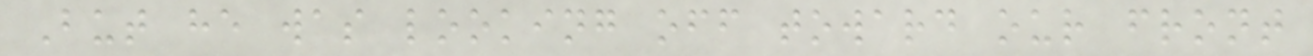But he was looking off toward our front
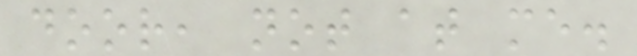door, not at me.
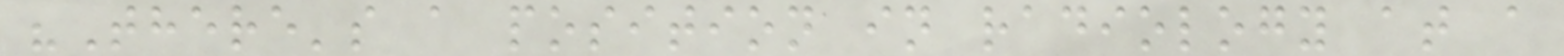"There's a position in radiology at a
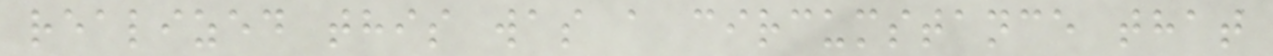realized this was a circumstance that
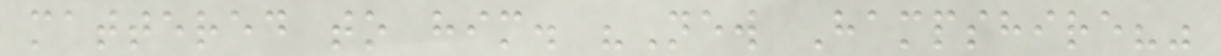mattered to him. "New Hampshire?"
